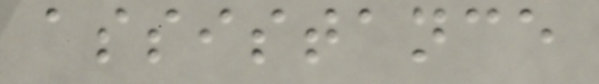assistance
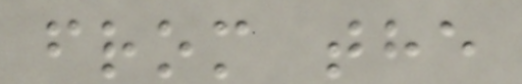from the
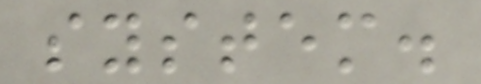system.
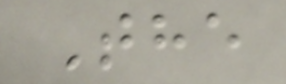The
